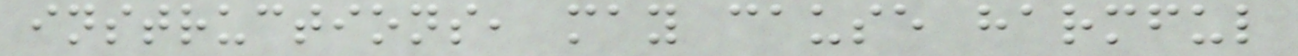instructions, may cause harmful
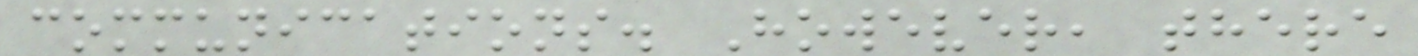communications. However, there
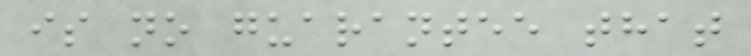is no guarantee that
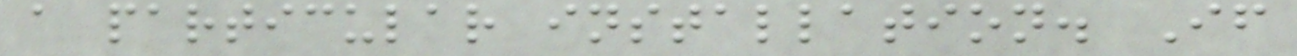a particular installation. If
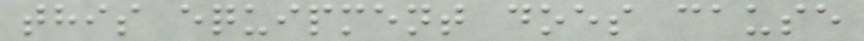this equipment does cause
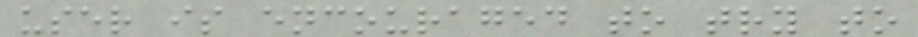user is encouraged to try to
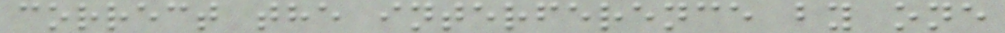correct the interference by one
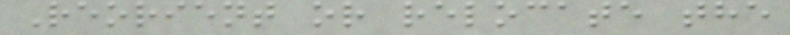Reorient or relocate the
